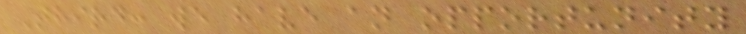Third: we have an opportunity
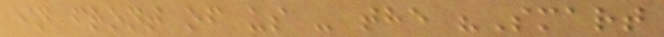in front of us - the "Smart
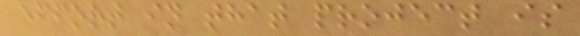effort in that project is
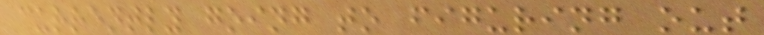currently going to figuring out
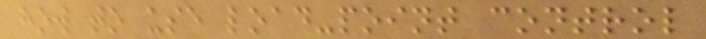how to use load-point control
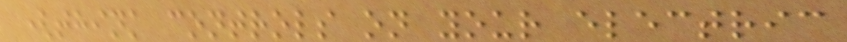(think controls on your electric
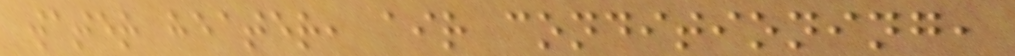water heater, air conditioning,
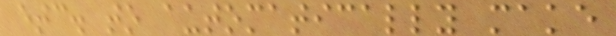etc. to automatically make
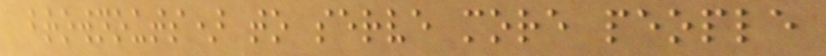brownouts) to serve more people
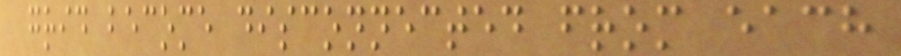grid become disconnected from each
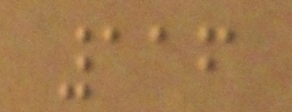116
